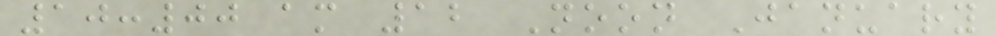10:00 am 12 Noon January
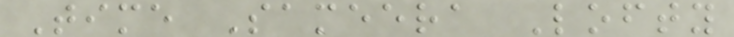Time Sameera Lofty
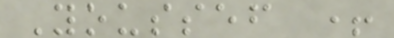Youssef +
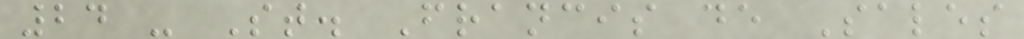24 - St. Francis de Sales
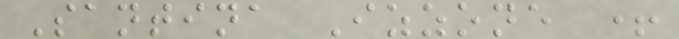Santina Izzone +
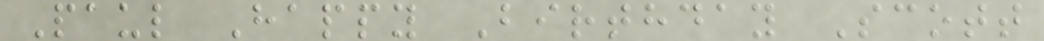Paul Happy Birthday Scott
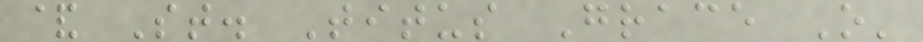& St. Titus Grace O'
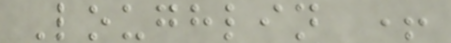Loughlin +
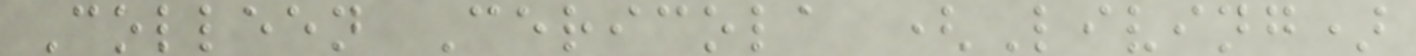Colleen Cericola (Living)
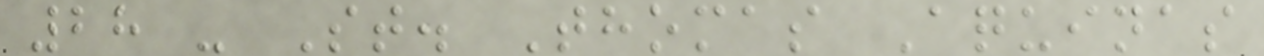28 - St. Thomas Aquinas
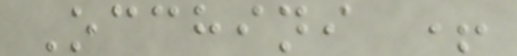Occhini +
